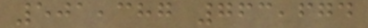501,387 763,674
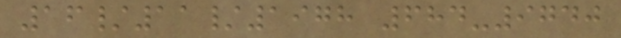16/11/1978 684-9740
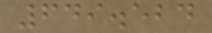649.524
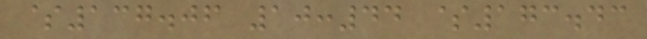$137.06 10:44 $173.43
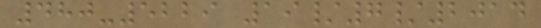480-5229 19/7/2014
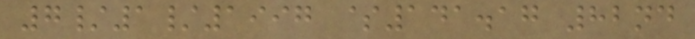7/1/1997 $141.17 82nd
